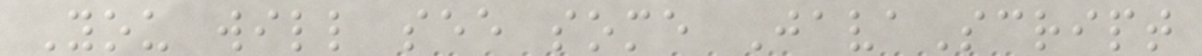You will see some JavaScript
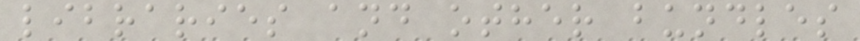libraries and other bundles
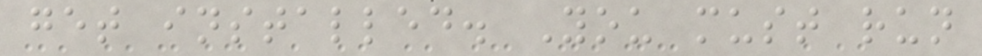get installed. You must run
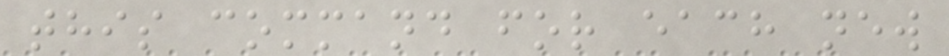this command for each new
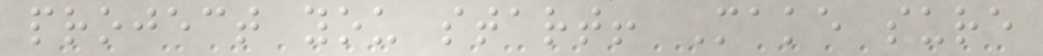project you start! Make sure
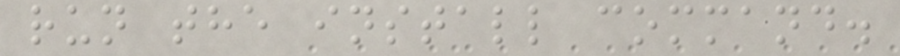run the install command.
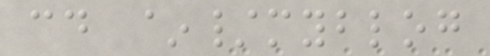cd ~/myblog
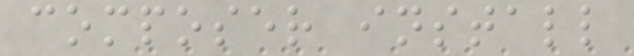composer install
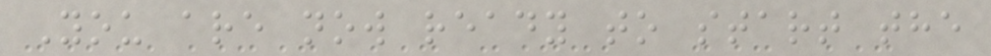You are now ready to start the
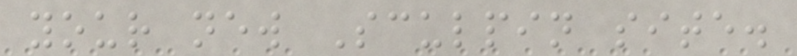your new Sculpin site.
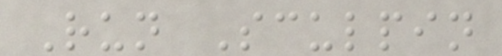Run Sculpin
